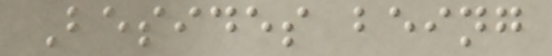Besides being
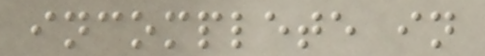incomplete in
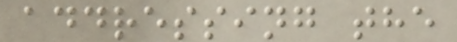addressing the
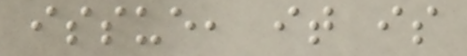issue, it is
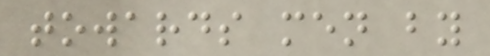towards men by
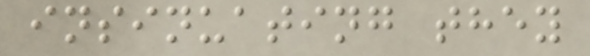insinuating they
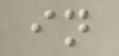in
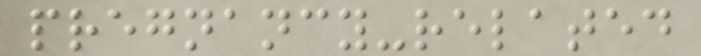pregnancy-related
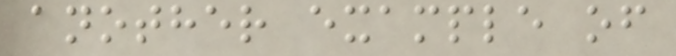another example of
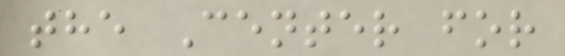the Center for
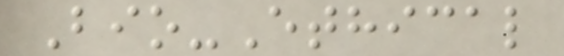Bio-Ethical
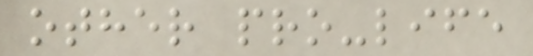other pro-life
